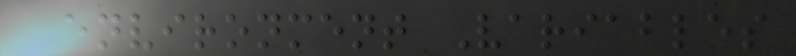Environment Variables
